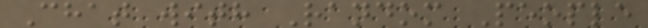Chat with Random People
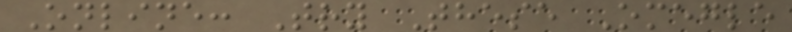Online: Try These Omegle
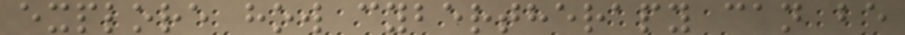explore how cybertherapy can be
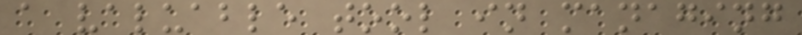a valuable tool in managing
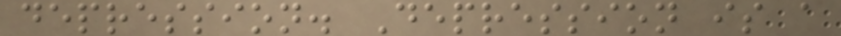depression. Depression is a
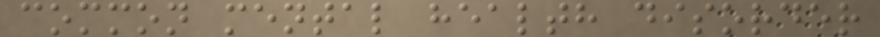common mental health disorder
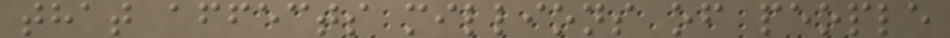that affects millions of people
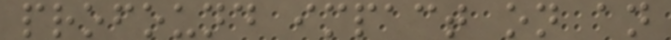profound impact on an
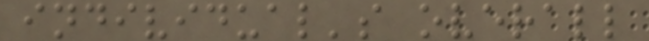individual's overall
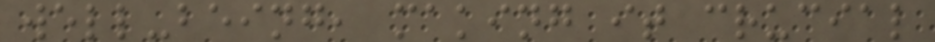well-being, making it crucial
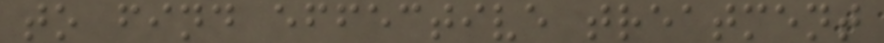to find effective treatment
